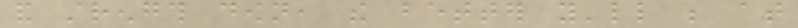and strength down, the better you'll be at
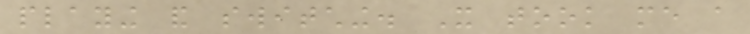playing and switching. It took me a
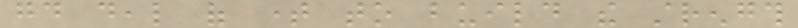good deal of time to build the strength
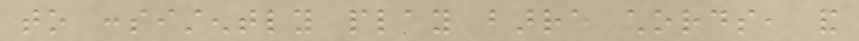to consistently play barre chords, and
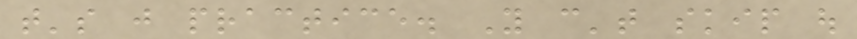that's just practice. You can't skip out
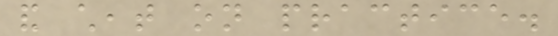and cheat on practice.
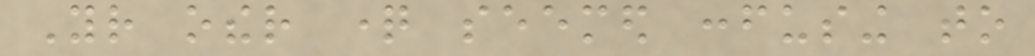Your other question seemed confusing to
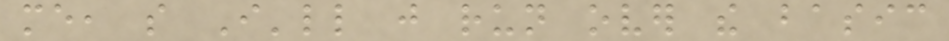me, so I'll just run over the basic
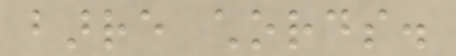barre chords.
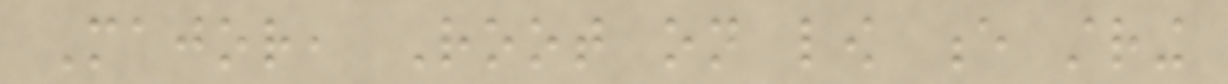Major, Root on low e string
